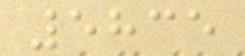5835
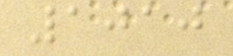1010
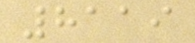8119
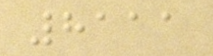8111
